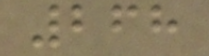268
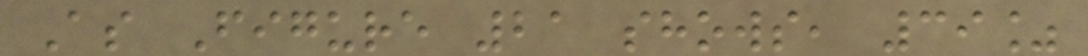As Figure 21 shows, 39%
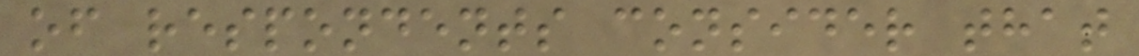of respondents consider that
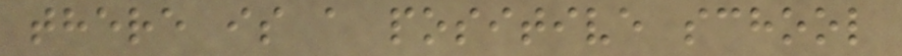there is a positive school
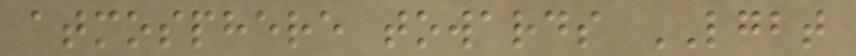atmosphere towards LGBT
